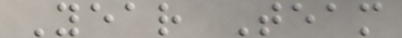Year Team
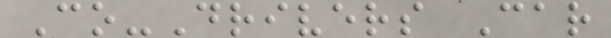Co-Drivers Car
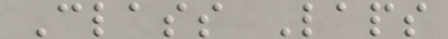Class Laps
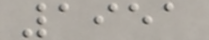1951
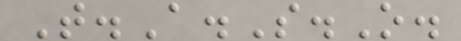T.A.S.O.
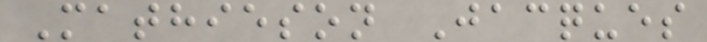Mathieson Jacques
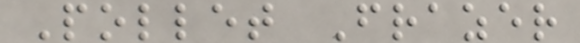Pollet Frazer
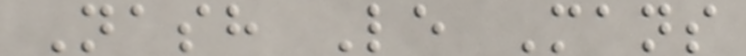Nash Le Mans
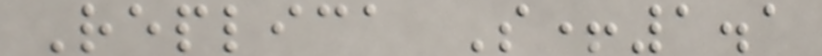Replica S+1.1
